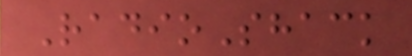RadioShack
